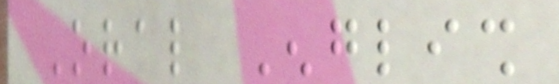Oral English
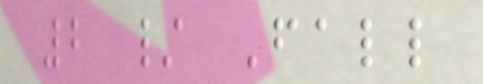2 / Fall
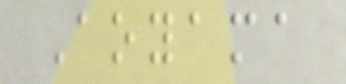Aoyama
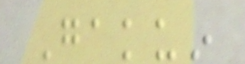Gakuin
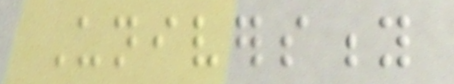University
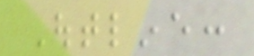Outline:
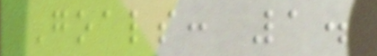Goals: 1.
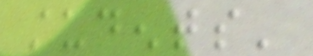students'
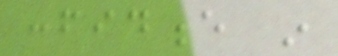confidence in
